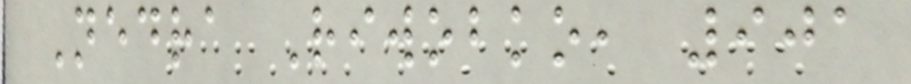Nedra Riwobko, 901
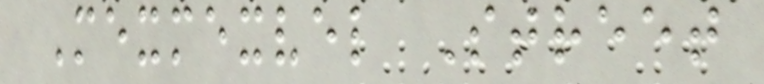Mexmexvel Street
